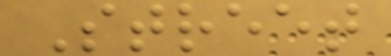Street
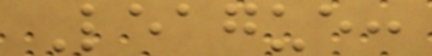League:
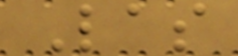Las
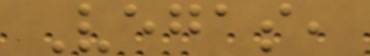Vegas,
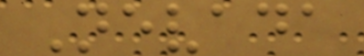Nevada
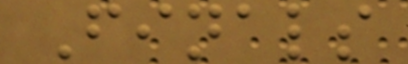Finals
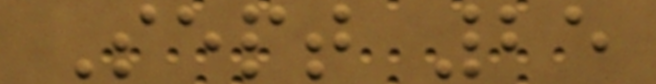Sept 25
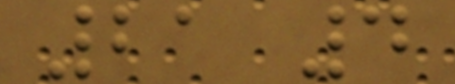21 4
